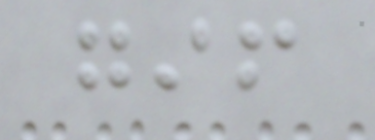gif
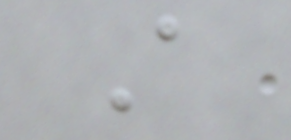A
